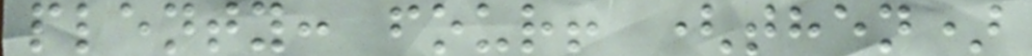plenty: four! (then)
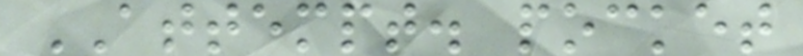ATTEMPT. pocket
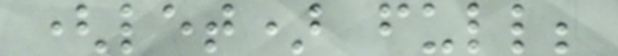(let) full;
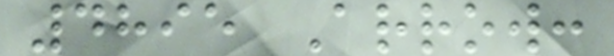4895 Arrow:
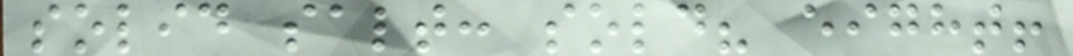solid salt: sold? eight!
